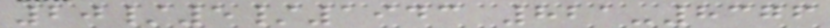20/5/1943 821-8376
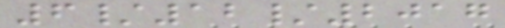6/12/2017
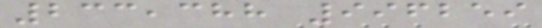233,388 996259
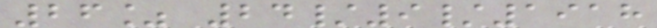26% 24/9/1918
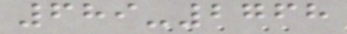689-2768
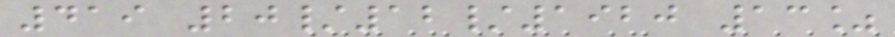419 20/12/1920 13%
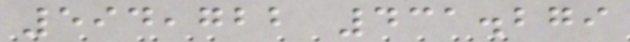594,722 431.279
